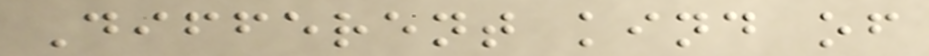Different kind of
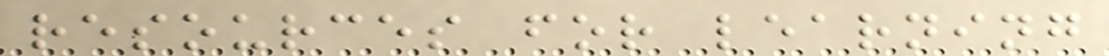resources for learning
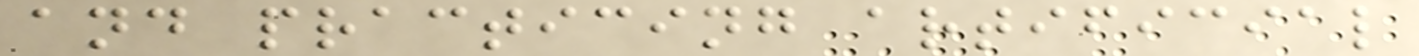and practicing artificial
